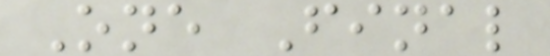One Final
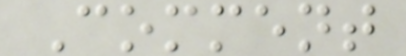Comment
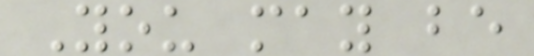You may be
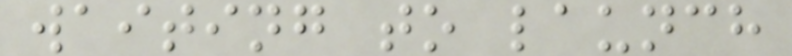waiting to launch
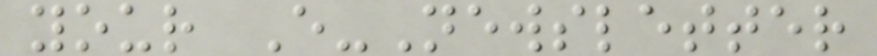your E-Newsletter
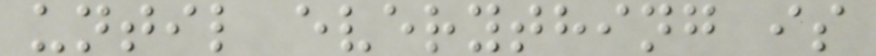until everything is
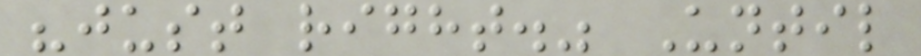"just right." Until
